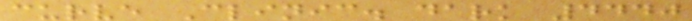curve Clinic. dark 4440
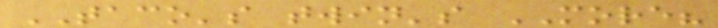TACO's twin's MORE?
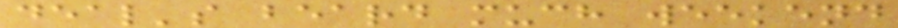deal's beard much weekend
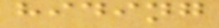hiding
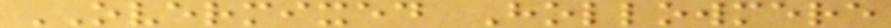OVERMIXED Hollowmere
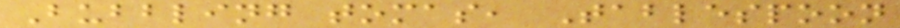Bubbling tomas, Tablespoon
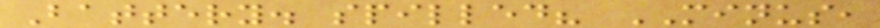Battery. spilled? MINUS,
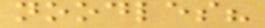noodles?
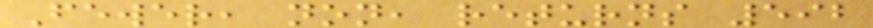Fewer, non, returns 592
